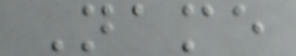Name
